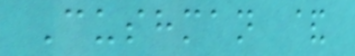Cushman &
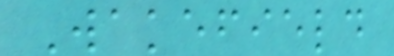Wakefield
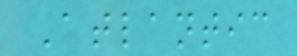Atlantic
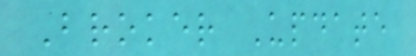Broker Update
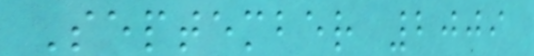September 2009
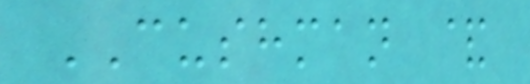CUSHMAN &
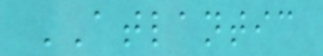ATLANTIC
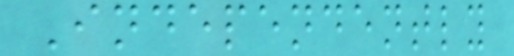Independently
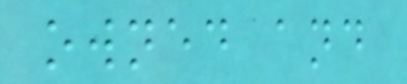owned and
